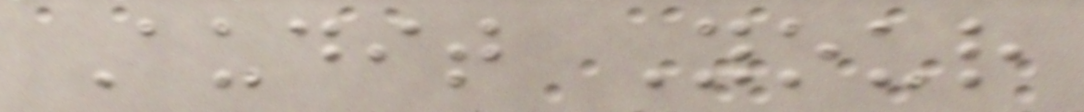Audit Your
